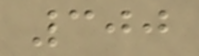300
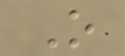O
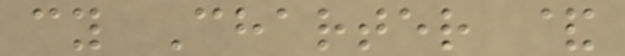cy Charter &
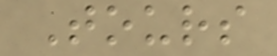Tours
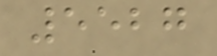5527
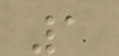1
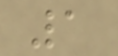1
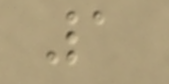1
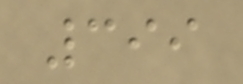399
